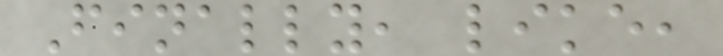Finally, like,
